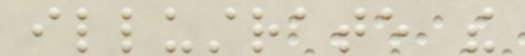illustrate the
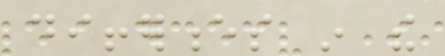differences in the
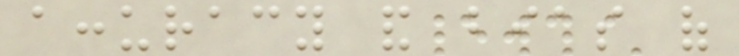accuracy and bias of
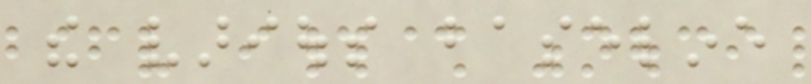the various baseline
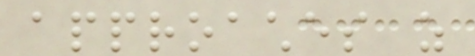approaches as
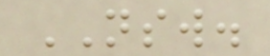NSW.
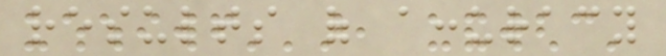results of accuracy
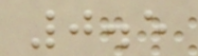0.5
